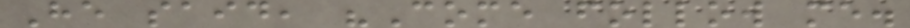He said, "Come follow me.
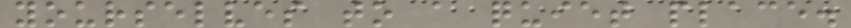yourselves to a quiet place.
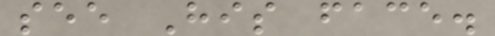see His face.
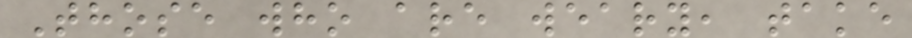Those who are weary, take
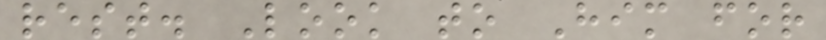rest. Look to Him for
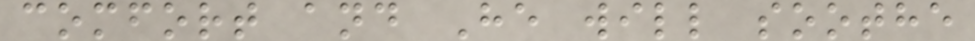comfort and He will soothe
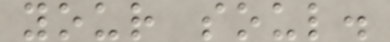your soul.
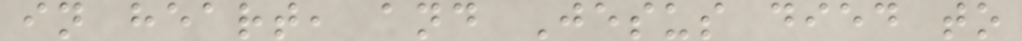in heart, and Jesus died to
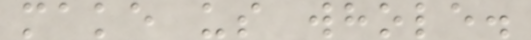make us whole.
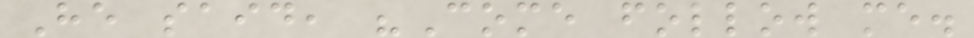He said, "Come follow me.
